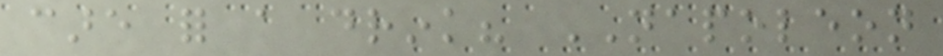care for a drink? NAPOLEON
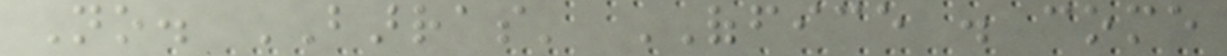No. BARRAS' OFFICE . come
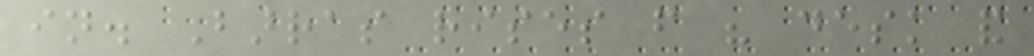in. Barras rises from his desk and
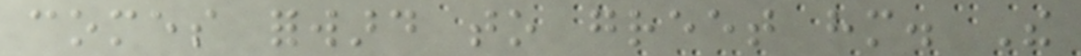comes forward to greet him. The
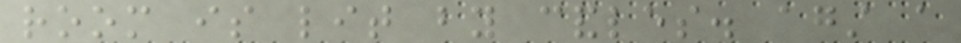room is lit by candles. against a
